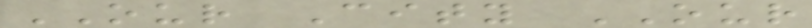OUR City OUR
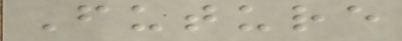Future
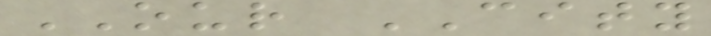OUR CITY
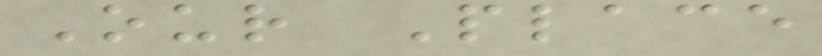Our Place
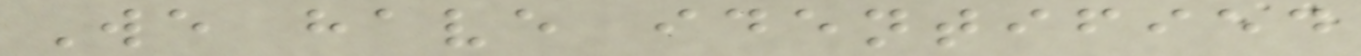We have identified
